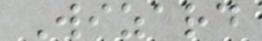Wizard
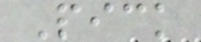Pick
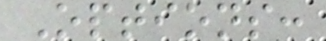Options:
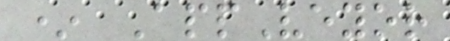* AppVeyor
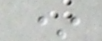*
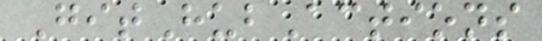GitHubActions
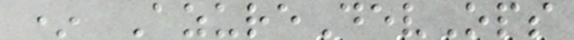* AzureDevOps
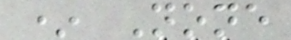* None
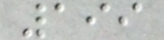199
